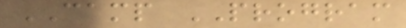CAMP PROGRAM
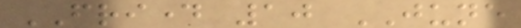FRIDAY 10 JUNE
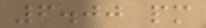6.00 pm
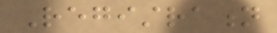Registration
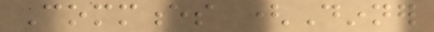Commences (Dinner
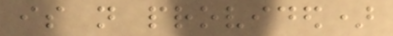is not provided)
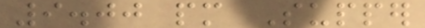9.00 pm Supper
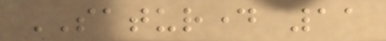SATURDAY 11
